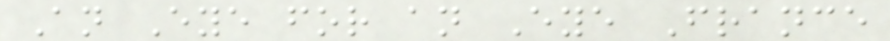An Eye for an Eye France
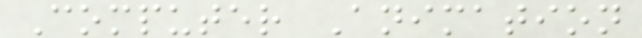Computer Animation
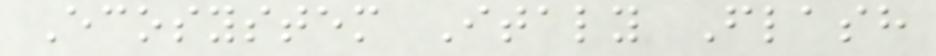Ecosystem Italy Flash
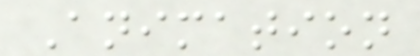Animation
